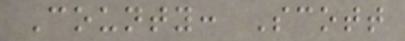County: Scott
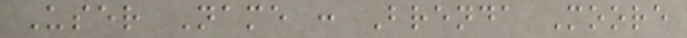User Name : Brenda Moore
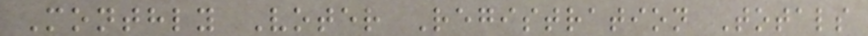Monthly Voter Registration Totals
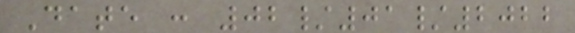Date : 02/01/2022
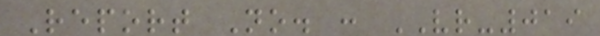Report No. : VR-019
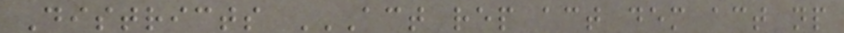Districts ACT REP ACT DEM ACT NP
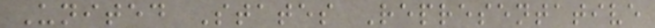United States Representative
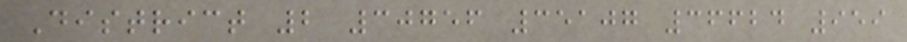District 2 30756 35107 36624 959
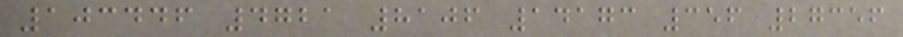103446 4721 8106 14173 356 27356
